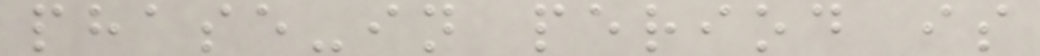phase-in period is
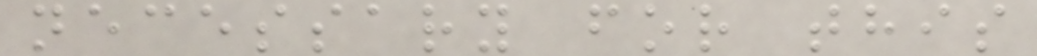necessary for this
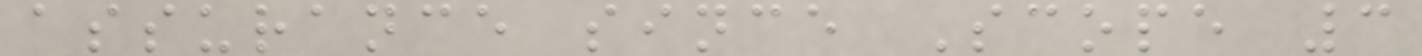assurance since Scope 3
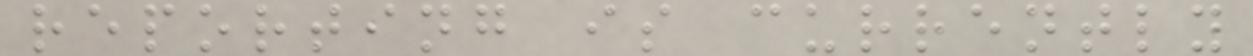reporting is currently
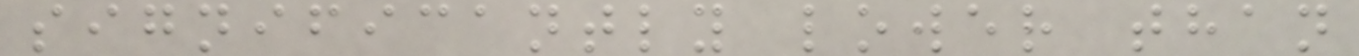significantly lower than
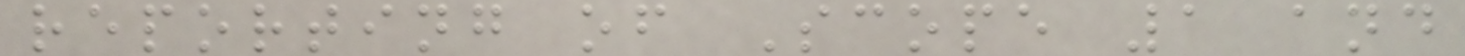reporting of Scope 1 and
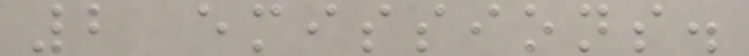2 emissions.
